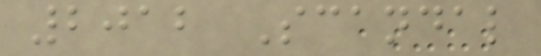2012 Scandal
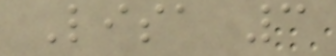Lisa 3
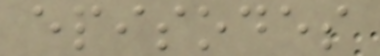episodes
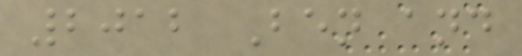2012 Ben and
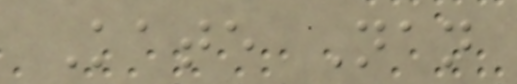Kate Nan
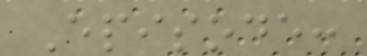Episode:
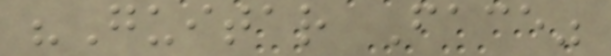"Guitar Face"
